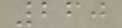260
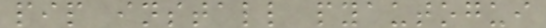pip install pyautogui
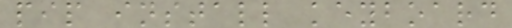pip install keyboard
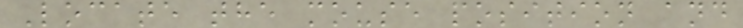Locate the mouse position and
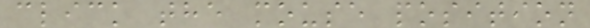click the mouse position
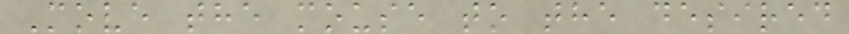Move the mouse to the desired
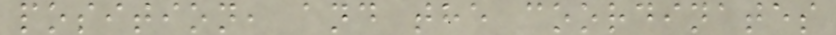position, and the coordinates
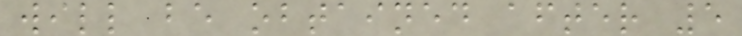will be obtained after 5
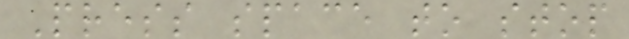Press space to stop
